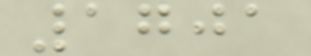1701
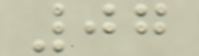07
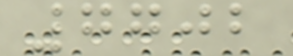7702
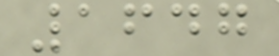1647
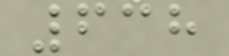638
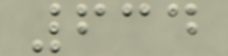634
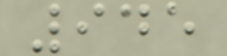945
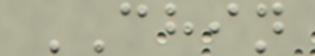CHIN
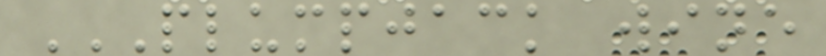PLUMPJACK WINE
